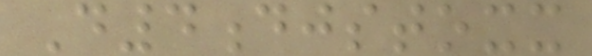D4djstoxx
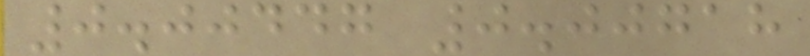0.00447 0.00718
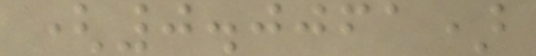(0.0061)
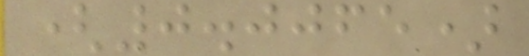(0.0065)
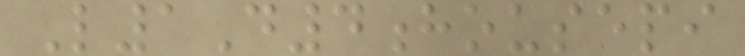L1D4housepi
